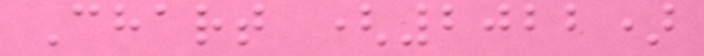Chart (2022)
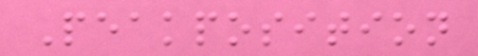Peakposition
